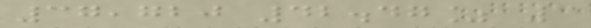37,720 42.47% 3
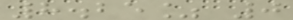8.25% 0
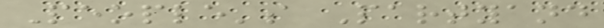People's Partyand
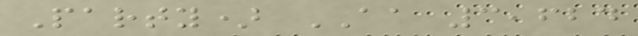Party) AA 3,624
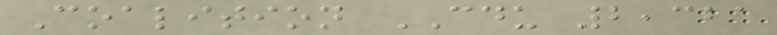Coalition CDU 2,321
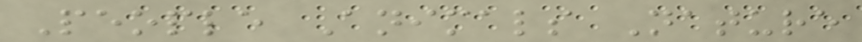People Animals Nature
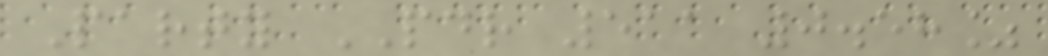Party PDR 511 0.58%
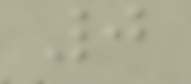0
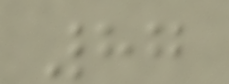87
